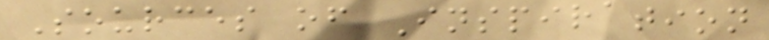Sources of Inspiration
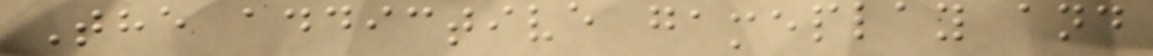The addictive gameplay and
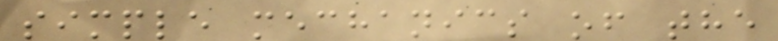simple mechanics of the
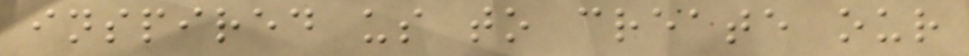inspired us to create our
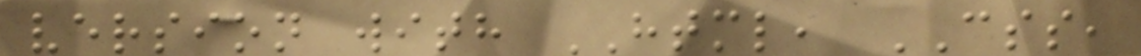version with HTML, CSS,
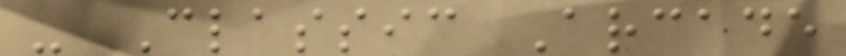- Classic Arcade
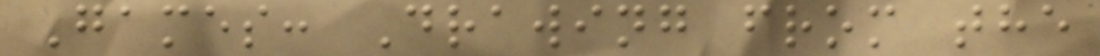Games: Drawing from the
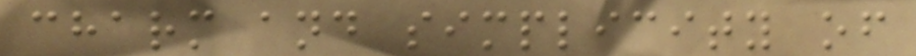charm and simplicity of
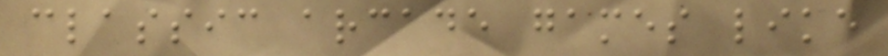classic arcade games like
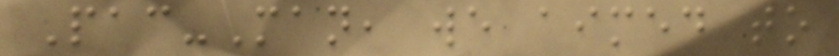Pac-Man, we aimed to
